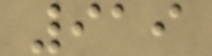919
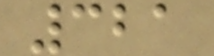321
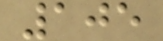105
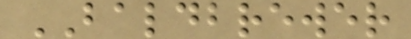BALDBREWER
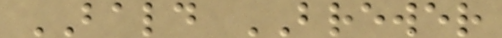BALD BREWER
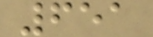651
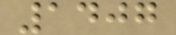1407
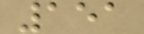151
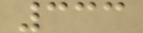333
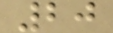20
